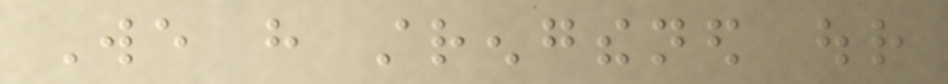We have strengthened our
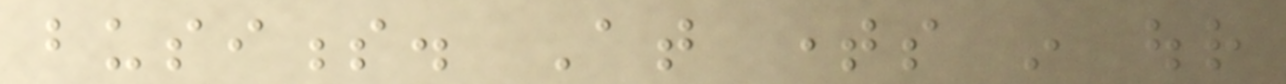business. At times in our
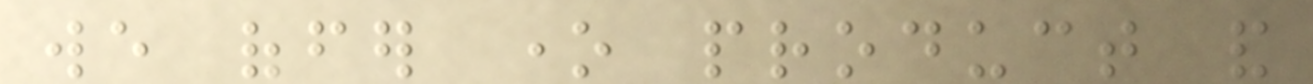we offer one product and
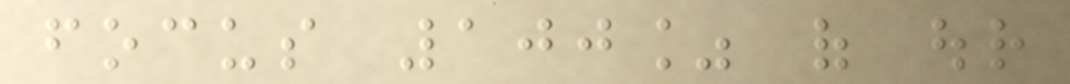focus 100% of our
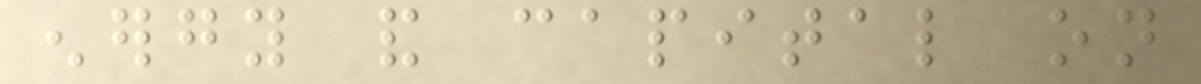energy and capital on
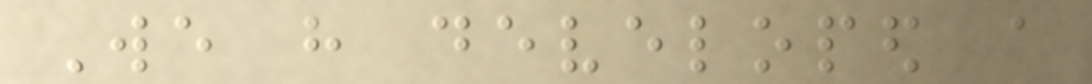We have developed a
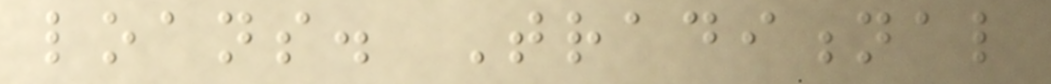loans. Traditional
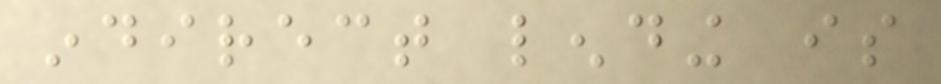indirect lending is
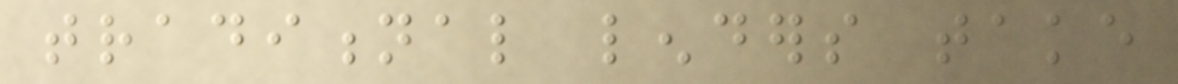traditional lenders take
